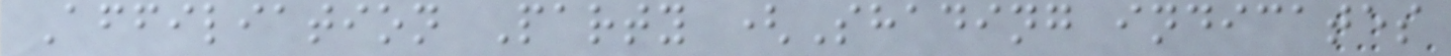Affiliation Party (Shading indicates
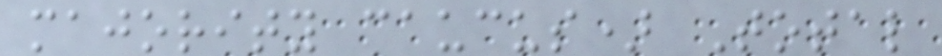majority caucus) Total
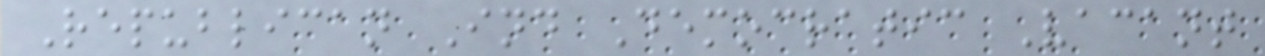Republican Ind Democratic Vacant
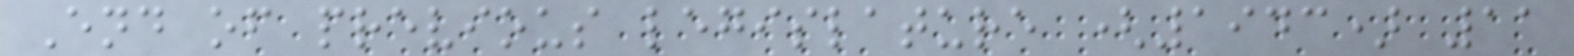End of previous legislature (1943) 11
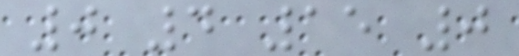0 4 15 0
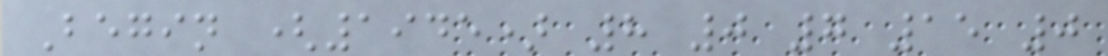Begin (1945) 8 0 7 15 0
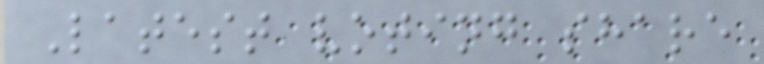Latest voting share
